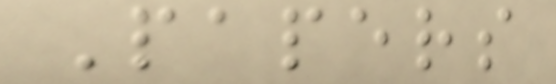Papers
